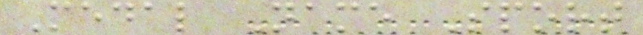Medal Name Sport
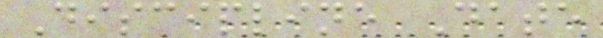Discipline Date
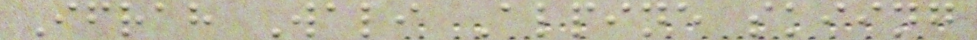Ifrah Wali Alpine skiing
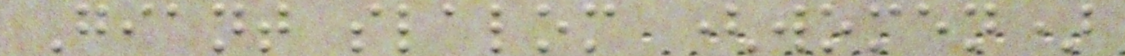Giant slalom (women)
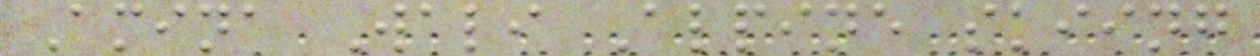Amina Wali Alpine skiing
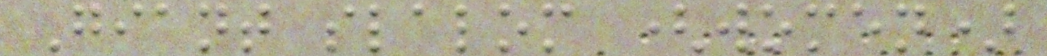Giant slalom (women)
